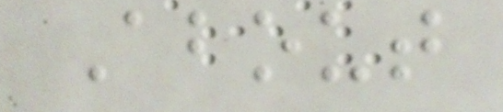About
